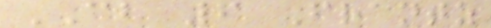CB 6 Frantz
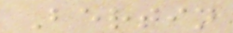Bertin
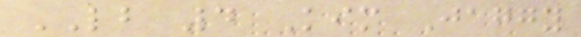LB 4 Kim Jaggy
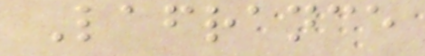Lafrance
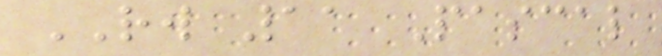RW 11 Pascal
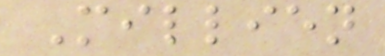Millien
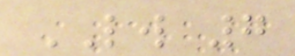LW 7
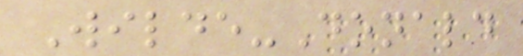Wilde-Donald
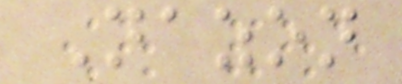Nazon
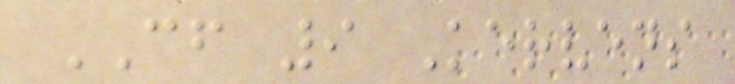CF 9 Kervens
